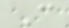C
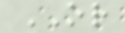OR
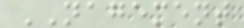NAGEMENT
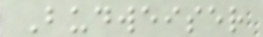Budweiser
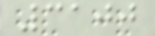3100
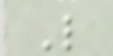L
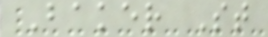Baker St
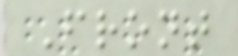Front
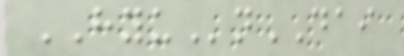HYUnDAI
